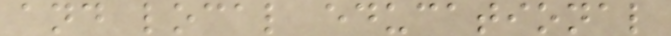and local educational
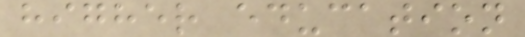higher education
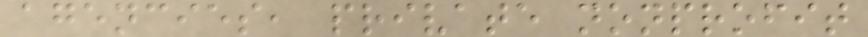agencies, private nonprofit
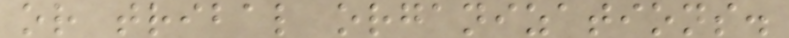or tribal organizations.
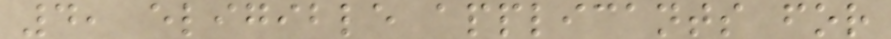4, eligible applicants for
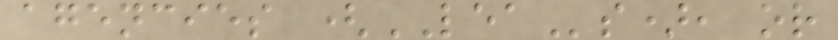agencies (LEAs), or
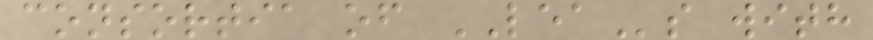consortia of LEAs with
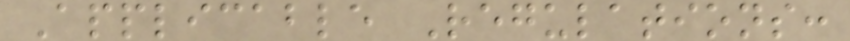Applicable Regulations:
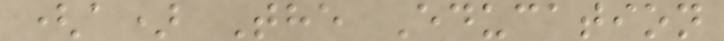(a) The Education
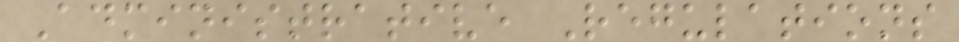Administrative Regulations
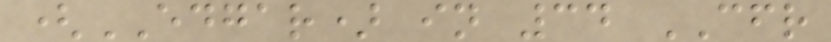(EDGAR) in 34 CFR
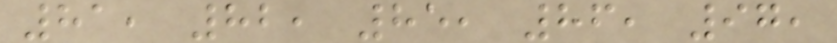81, 82, 85, 86, 97,
